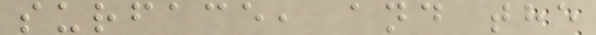surface, and the
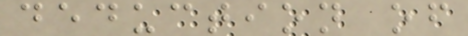deduction of
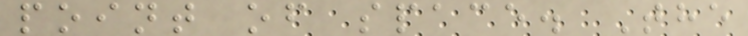point of space. The
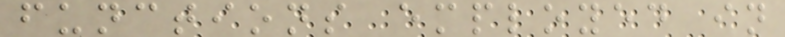functions employed in
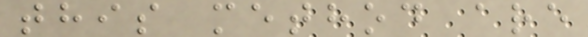this method are
